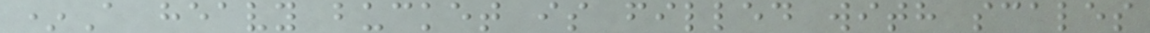*A heavy bucket is filled with scales
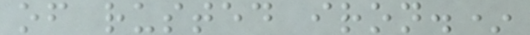of rusted iron.*
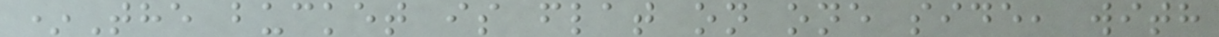*The bucket is flat on one side, with
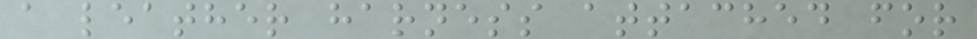a leather harness attached for
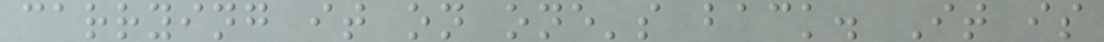carrying it on one's back. It is
